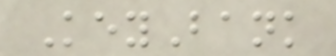KeyBank
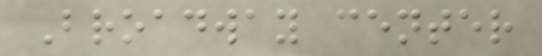Broadway center
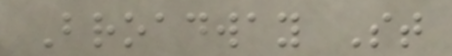Broadway St
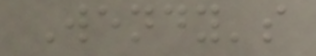Wendy's
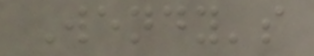Wendy's
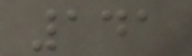141
